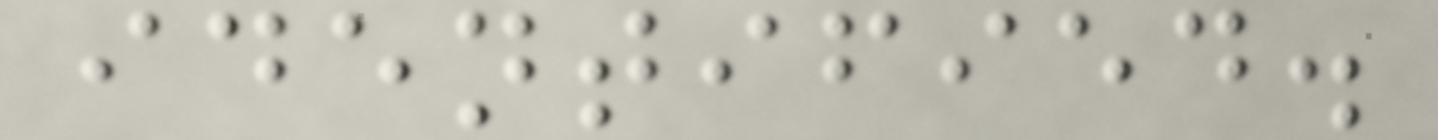identified.
